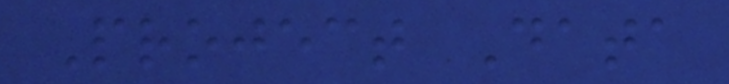Project Data
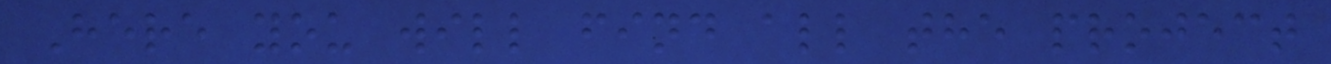Here you will find all the project
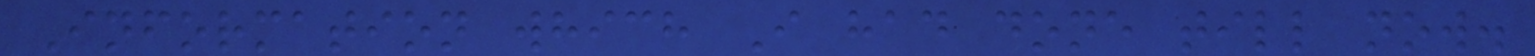Information which I had done till now.
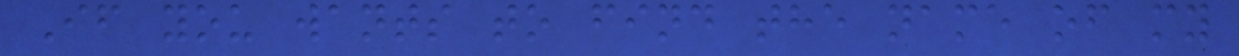If you wants to find the name of my
